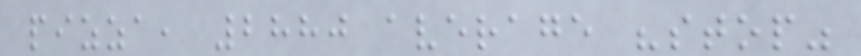pizza, 2880 average "stop"
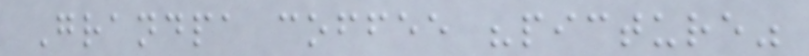Grandpa coffee "picture"
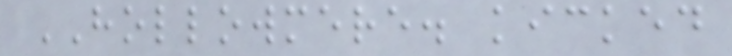HOLLOWMERE. kicked
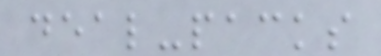deal-packs
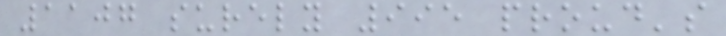1107 surely 995 proud's
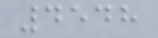4548
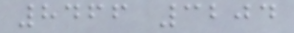8466 3204
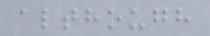although
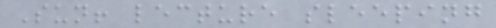Sun! lecture sleeping
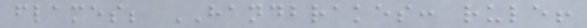flames; HANDBRAKES: rule!
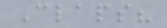Claps?
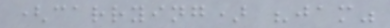(carrying) "jam"
